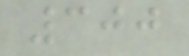300
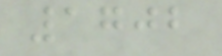1702
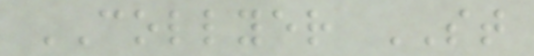COLLYER ST
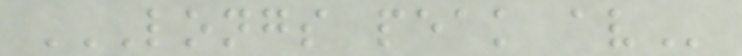LONGS PEAK AV
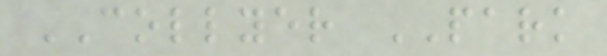COLLYER PARK
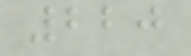220
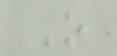O
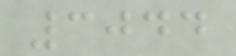3044
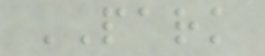PARK
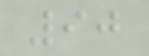90
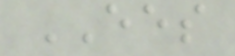EES
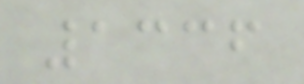1336
